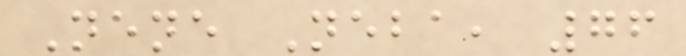Nene Neba, 76
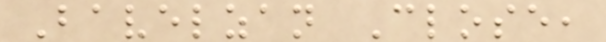Bavelzan Close,
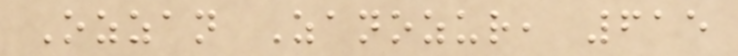Ozzan Zanozur, 615
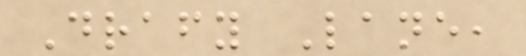Drafy Lane,
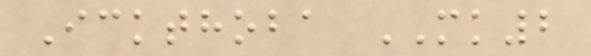Ickthoba MK2
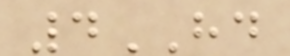4HD
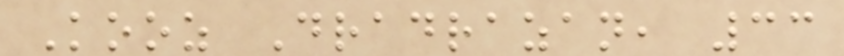Kooz Dradrazan, 33
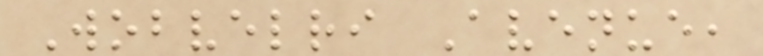Wobvelri Avenue,
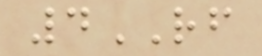4RF
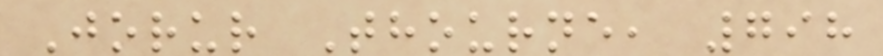Jorur Thourne, 798
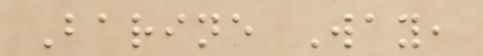Barine Way,
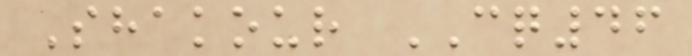Shakour CQ46
